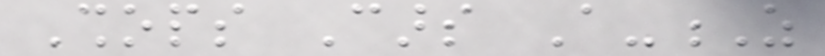Shops Cars A-Z
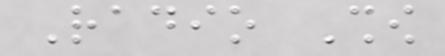Radio Show
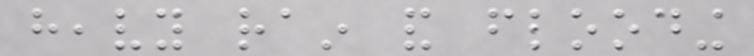heavy rain and flooding
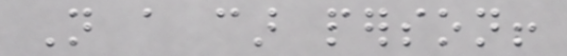Not a car person!
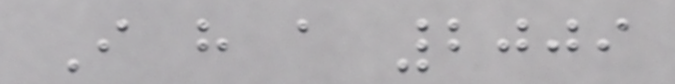I have a 2009
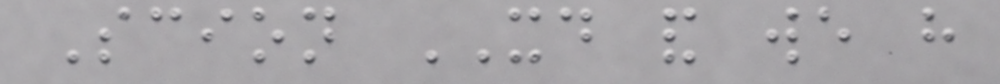Scion XD and we have
